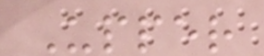Upper
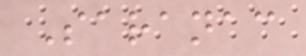Saranac
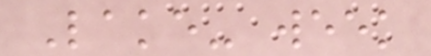Lake- week
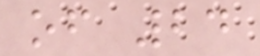of 24
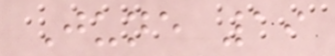June 19
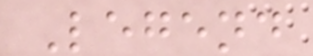Legend
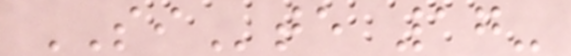SIte 17-
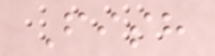Fish
